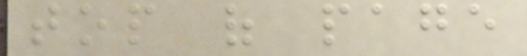top of page
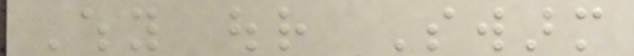Why our Swarm
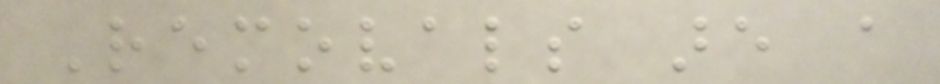Removals are a
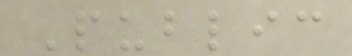Public
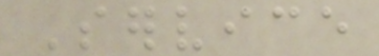Service
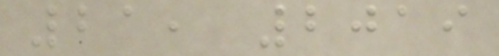21, 2019
